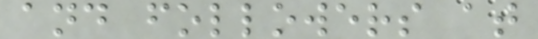and followers at
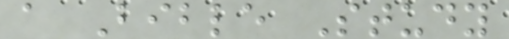a Bible Study
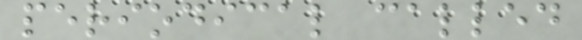periodical called
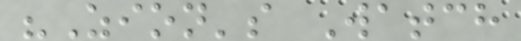"Zion's Watch
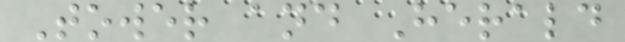Tower and Herald
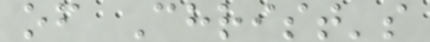of Christ's
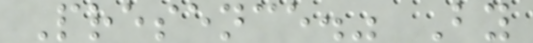Presence." By
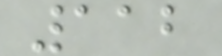112
